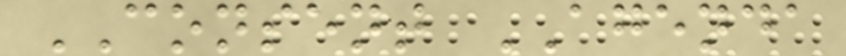CONSENT AGENDA
